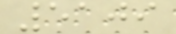5109
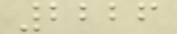2226
